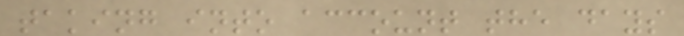taking into account the days
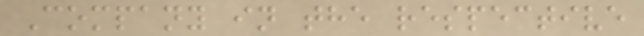Company in the respective
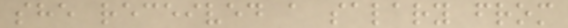she received a salary from
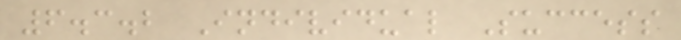6.3.2 Individual Success
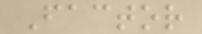Factor
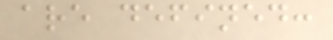are defined:
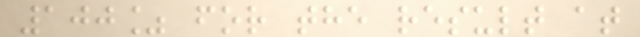100% for the result at
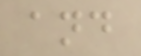and
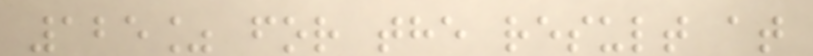125% for the result at
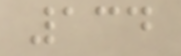134
